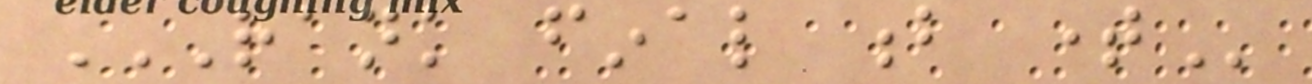RANK FINAL B TIME
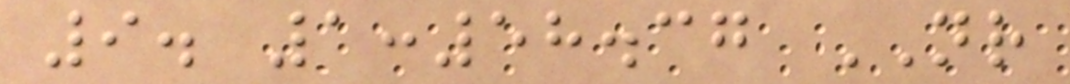9. 1:58.37 NR
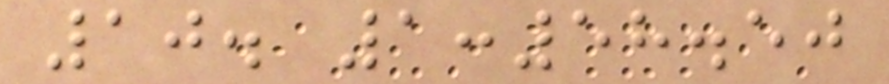10. 1:58.50
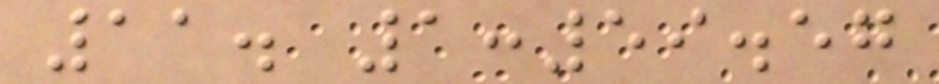11. 1:59.57
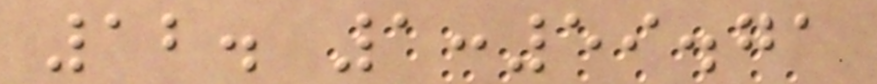12. 1:59.71
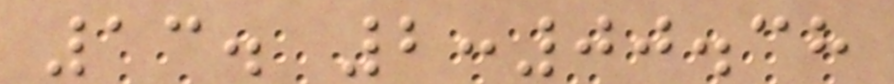13. 2:00.38
